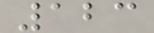123
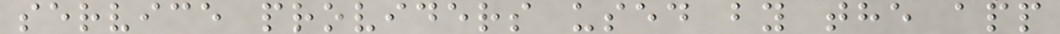service providers used by the app
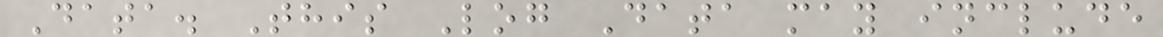Data. This Log Data may include
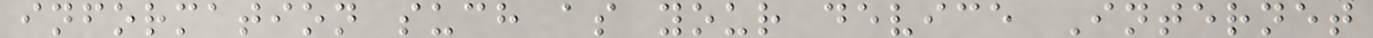information such as your device Internet
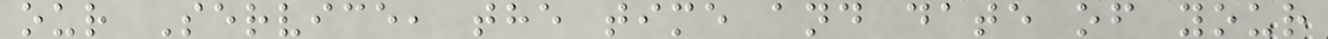our Service, the time and date of your
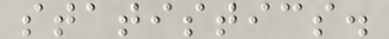statistics.
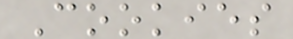Cookies
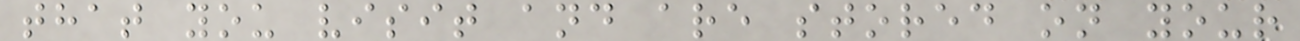that you visit and are stored on your
